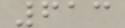613
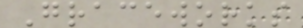Graceworks
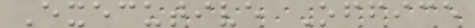Executive Office
